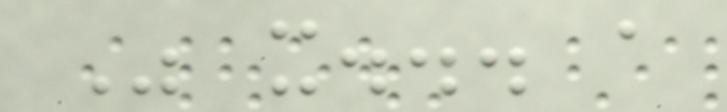Was it... a
